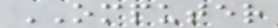OMPUTER
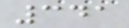341
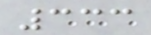333
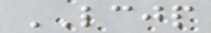LCJP
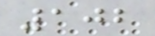102
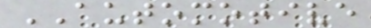AUTOMOTIVE
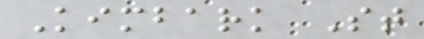Kimbark St
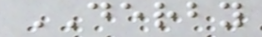DERBY
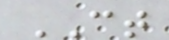CT
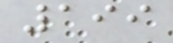199
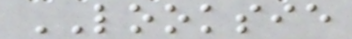LOOKSIE
